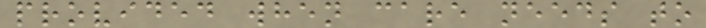provided when care needs to
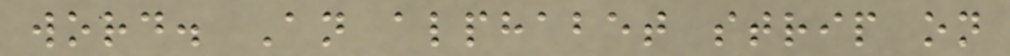word. An alphabet strip on
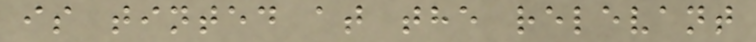is tinted at the relevant
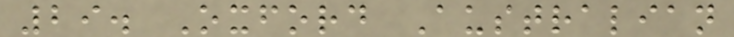29. Oxford Australian
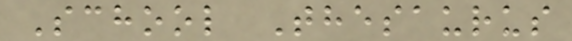School Thesaurus
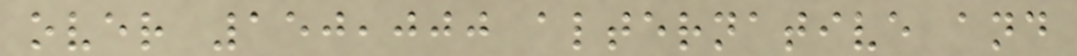over 150,000 alternative and
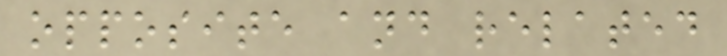opposite and related
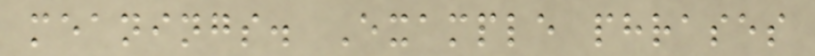meanings. Example phrases
